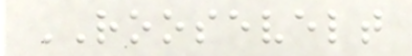ROOSEVELT
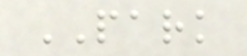PARK
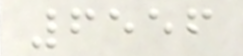6556
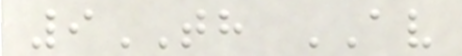9TH AV
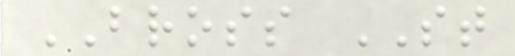BROSS ST
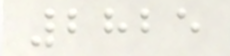2825
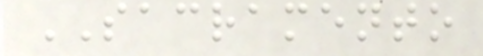SACRAMENTO
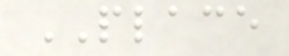PLACE
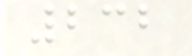232
